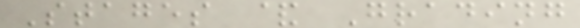Stages & Grading
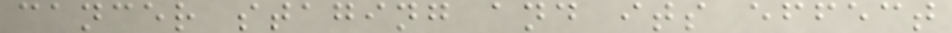cancer staging and its effect
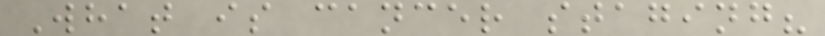What is cancer staging?
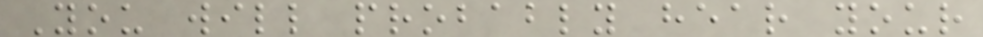You will probably hear your
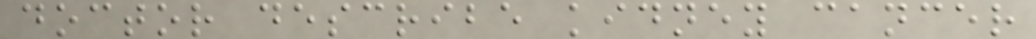doctor describe kidney cancer
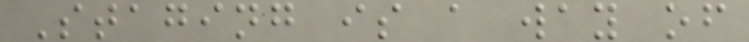Staging is a way of
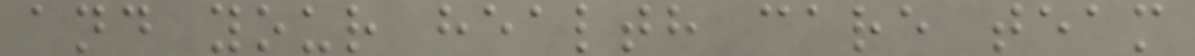and your health care team
